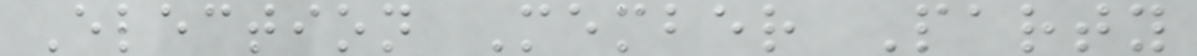Election Member Party
